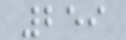259
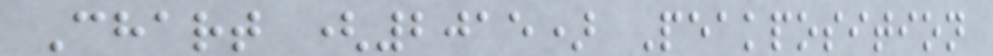Chart (2015) Peakposition
